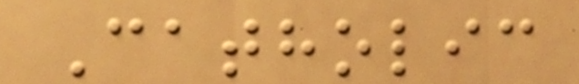Catholic
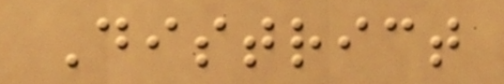District
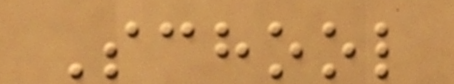School
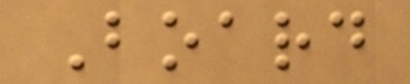Board
